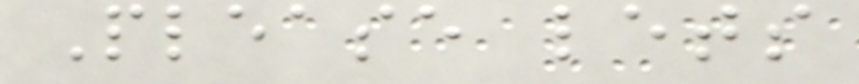Please lets
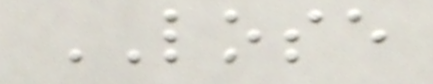LOSE
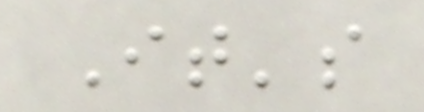It's
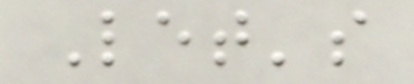Let's
